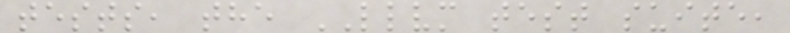tests, the LLVM test suite,
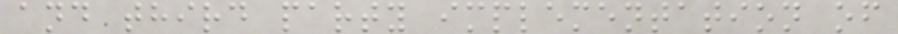and third party implementation of
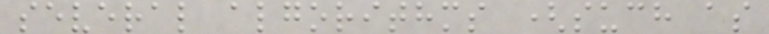several algorithms (such as
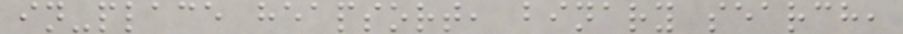in-place heapsort, binary search,
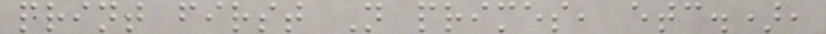print first N primes, etc.),
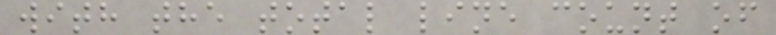with the total line count of
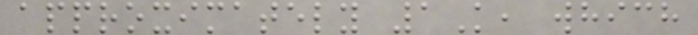approximately 1K, which
